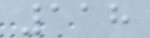118
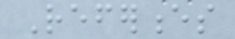References
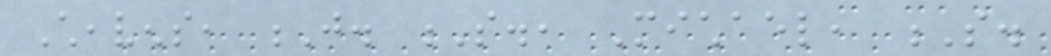Cheavens, J. S., Michael, S.
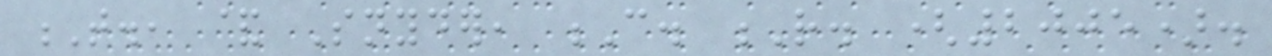T., & Snyder, C. R. (2005).
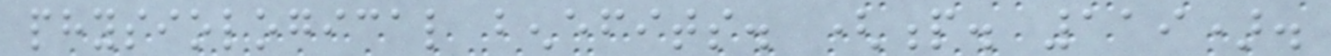physiological benefits. (p. 119).
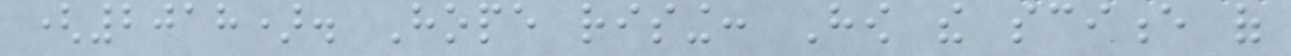(2018). Hope rising: How the science of
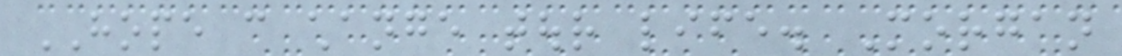HOPE can change tour life. Morgan
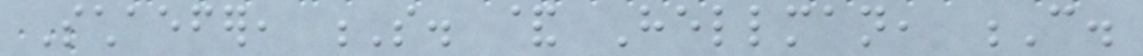Schaefer, S. & Hellman, C.
